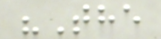"The
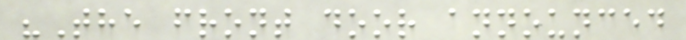"The front door announced
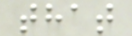that
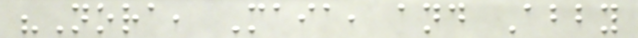"Nora, Maia, and Abby
